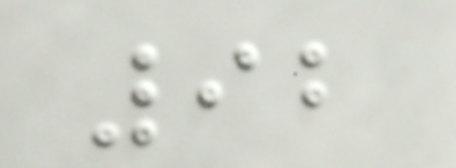92
